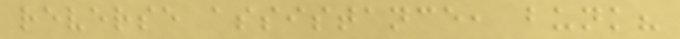reverse assistance, bunk?
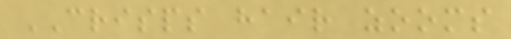CRISPS hair zooms
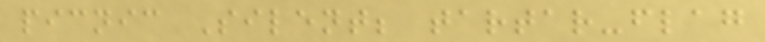picnic Silent; tartar-flag
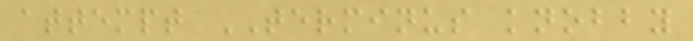attempt TERMINUS knobby
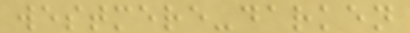westmere-darken
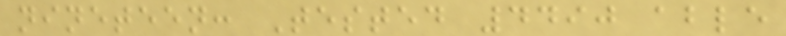nineteen: Tested 4490 able
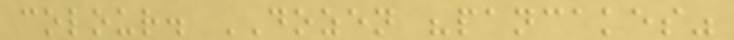colour. DOZEN "pancakes"
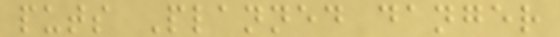puts Planned danger
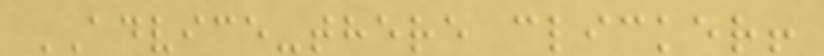ADVICE-there clicker!
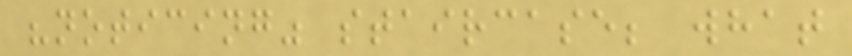"noticing" staircase; what
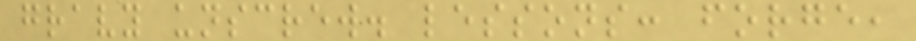gravy unscrew. lessons: forge,
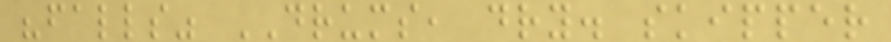"falls" DRUMS, dry. skipper
